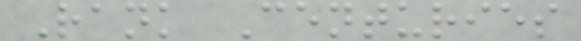Rank Centuries
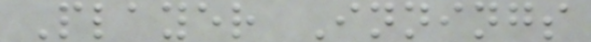Player Innings
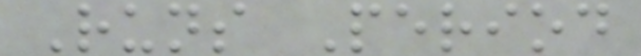Runs Period
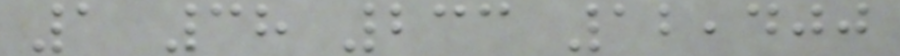1 38 233 12,400
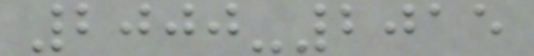2000-2015
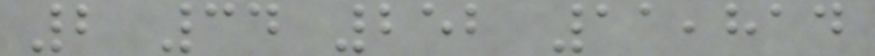2 34 252 11,814
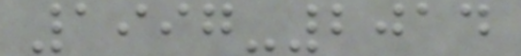1997-2014
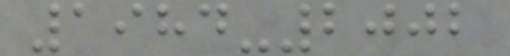1984-2002
